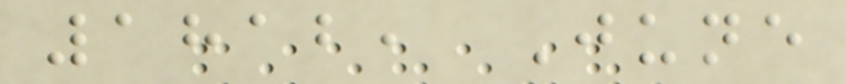1812, June
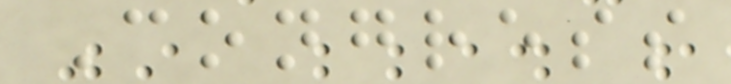Congress
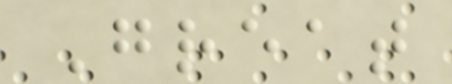Great
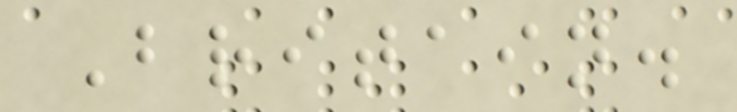Britain.
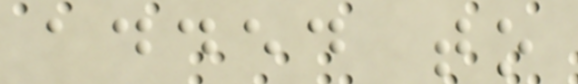added to
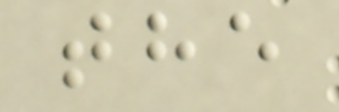the
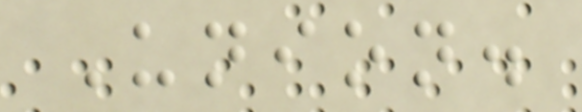Union.
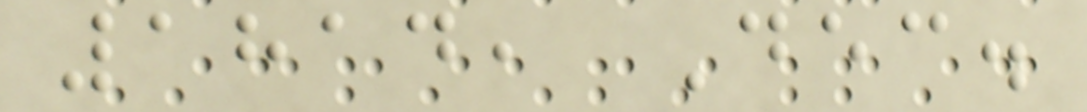1814, Dec.
